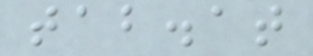tab.at
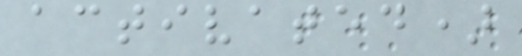activated)
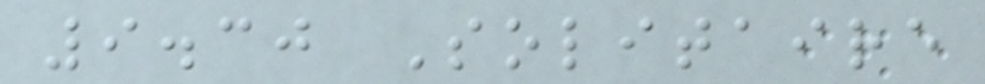9.30 Solitaire
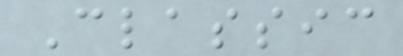Classic
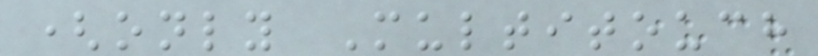(only Multitouch
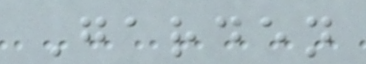Garden
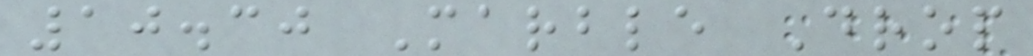10.30 Marble Drop
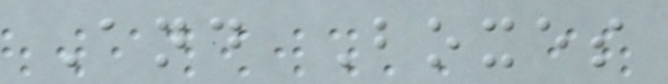And Boxes
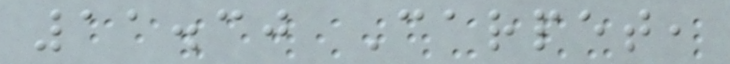11.30 Carpet,
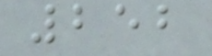252
